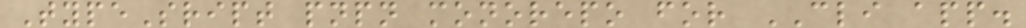TypeSript pnpn monorepo for CLI app.
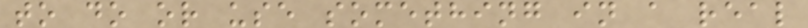to do or use something in a real
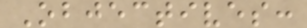Objectives:
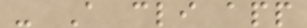- A cli app
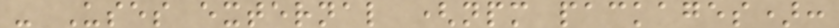- Uses external (npm packages):
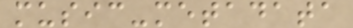music-metadata
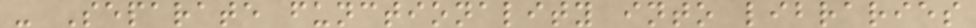- Separate functionality into libraries
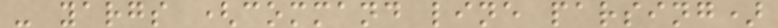- yargs (command line parsing)
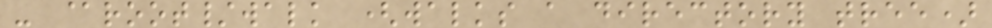- @root/walk (walks a directory tree)
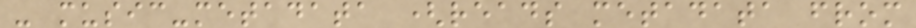- music-metadata (reads metadata from
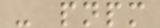- pnpm
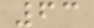63
